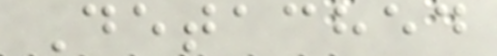Detached
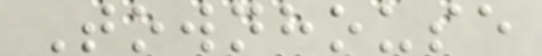Townhouse
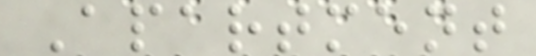Apartment
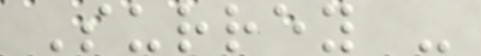Surrey -
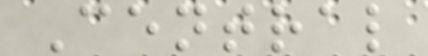Central
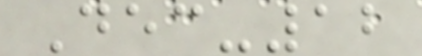Dec-12
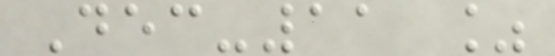Dec-11 %
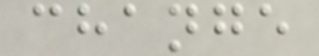change
